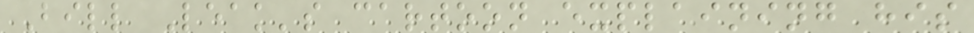Bill Leak's cartoon explaining his
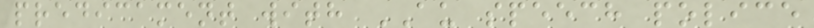predicament with AU speech police
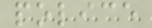police
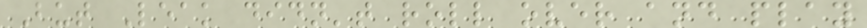But Leak didn't roll over and play
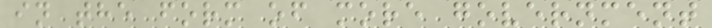in the form of more government
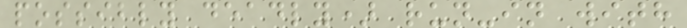possibly deadly) run-in with
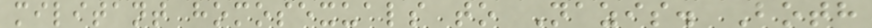militant homosexuals to Nazis. Both
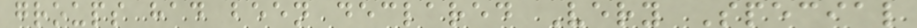groups had been declared Very Special
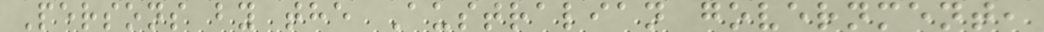Persons by the Australian government,
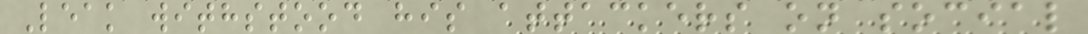Leak withstood his attackers on social
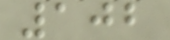102
